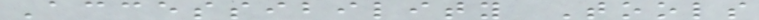Accessibility Tools
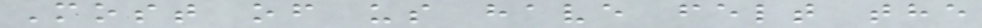Most of us have felt the
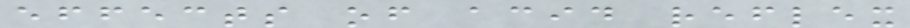effects of acid reflex
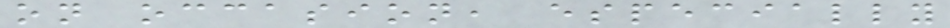on occasion, especially
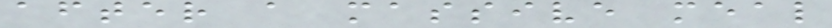after a massive meal
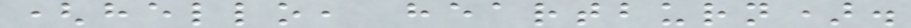(hello, heartburn).
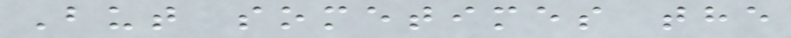But sometimes the
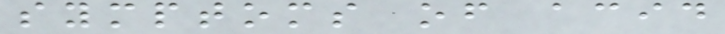symptoms of acid
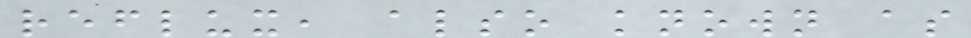reflux, also known as
